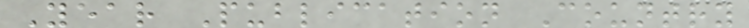Year Publication Country
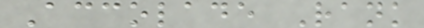Accolade Rank
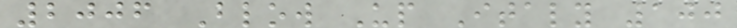2006 Blow Up Italy 100
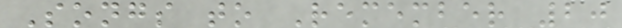Songs to Remember 20
